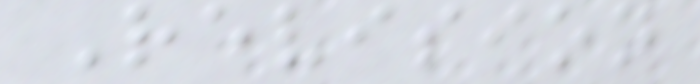Revision
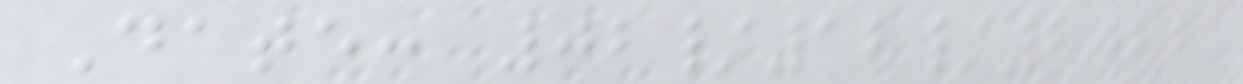Date: 02/12/2022
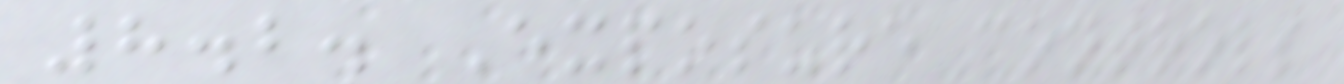8.2. Exposure controls
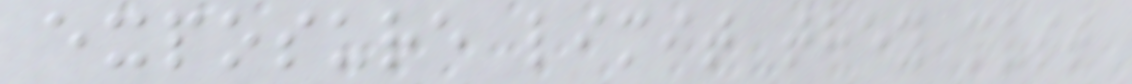exposure limit they must
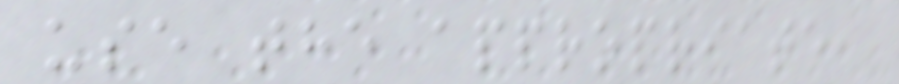use the appropriate,
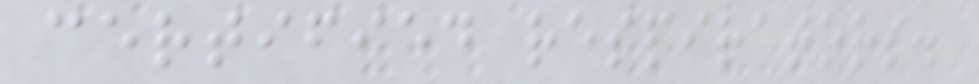certified respirators.
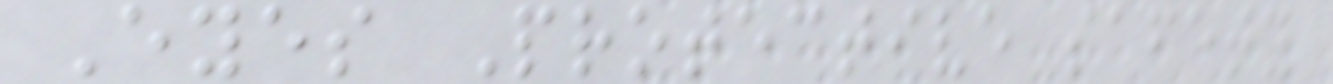Eyes Protective safety
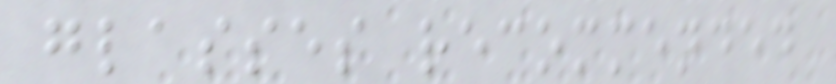glasses recommended
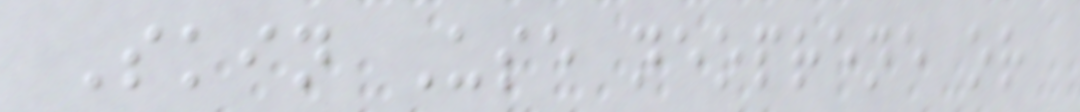Skin Use neoprene or
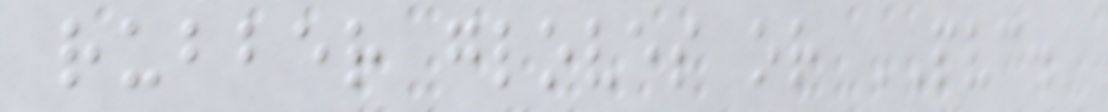rubber gloves or PVC.
